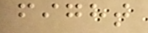fight
